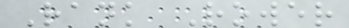Rank Rower
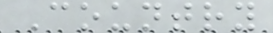Country
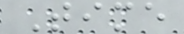Time
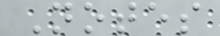Notes
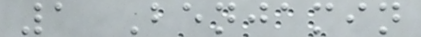1 Benjamin
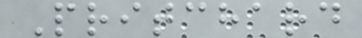Pritchard
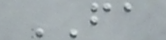FA
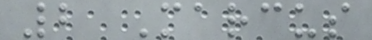2 Marcus
